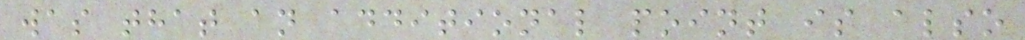was that an additional point is also
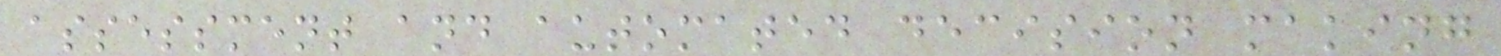assessment and automated decision making
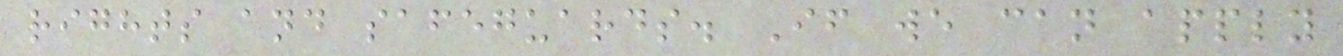rights and safeguards. If we can apply
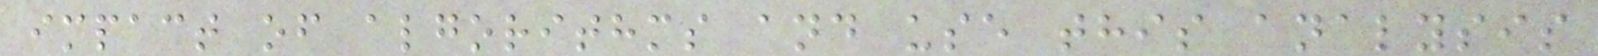impact of algorithms and use this analysis
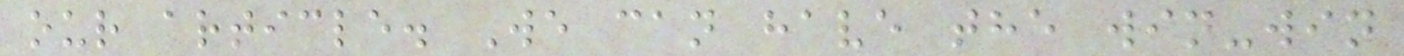our article. We can have the win-win
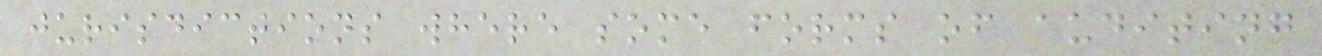jurisdictions where some forms of auditing
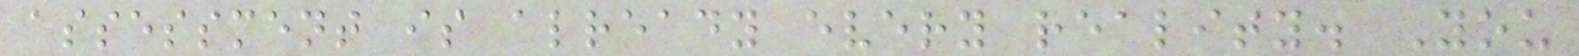assessment is already every reality. You
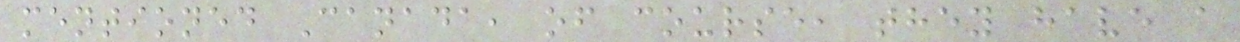mentioned Canada, of course, they have a
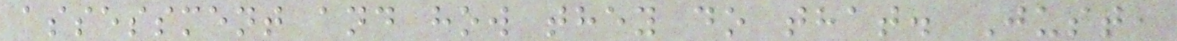assessment and how they do that. Just,
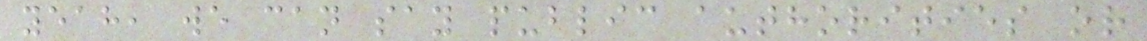yeah, we can say public authorities or
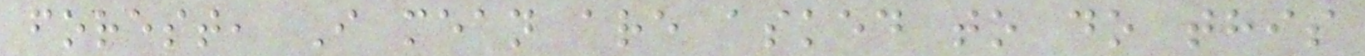forest, I mean are asked to do this
